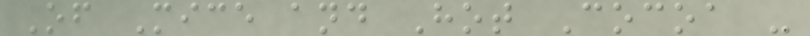Of Mice and Hot Cocoa -
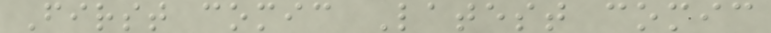First comic Latest comic
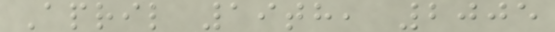April 19th, 2005
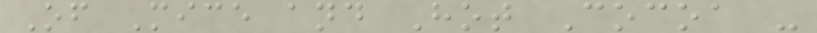Of Mice and Hot Cocoa -
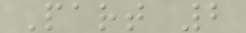Part 2
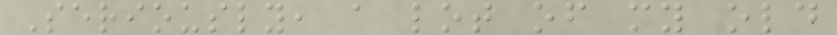Seriously, a lot of my old
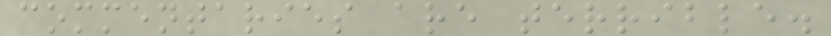commentaries are terrible.
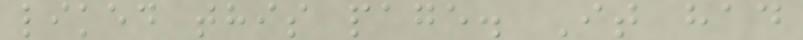liked this page. It had
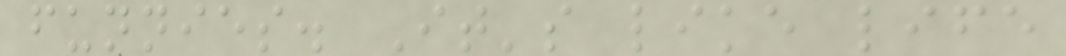funnies. It's like life
